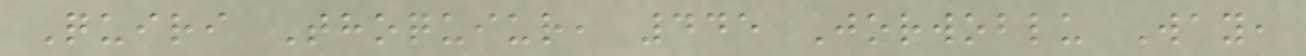Quiri Thoquiur, 445 Jorwoblu Way,
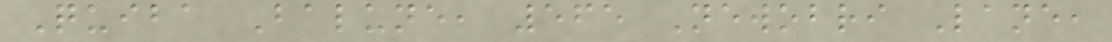Quiba Balune, 565 Newobri Lane,
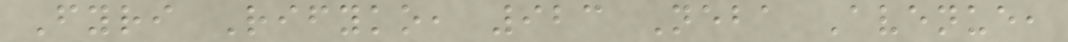Fyri Rifyko, 923 Neba Avenue,
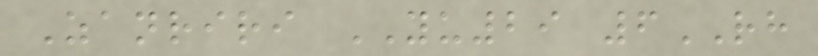Zanriri YU29 6RH
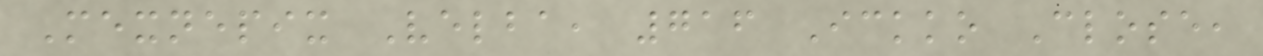Mexnepix Velba, 716 Ickko Close,
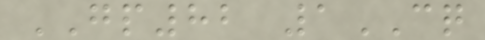GP82 1CQ
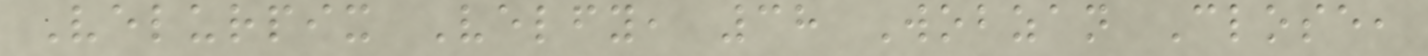Velurpix Velfy, 38 Wobzan Close,
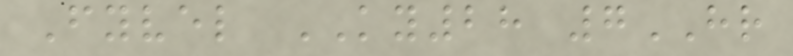Fyvel KY28 7HR
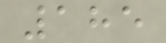185
